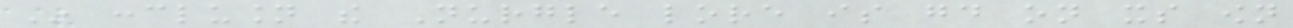In conclusion the Nurgle lore is good on its own
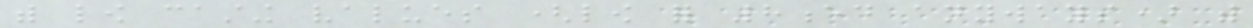with low casting values (low for 8ed anyways) with
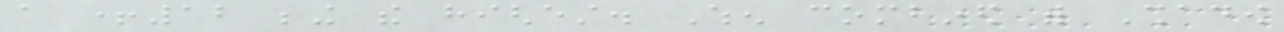a +12 being the highest. When combined with Shadow
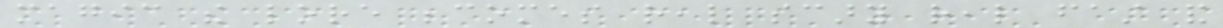magic the lore becomes real scary real fast and
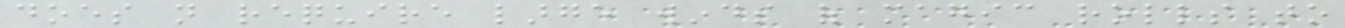does not require large winds of magic rolls to
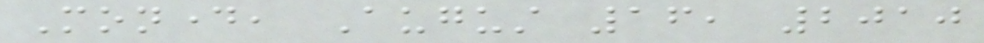Monday, August 16, 2010
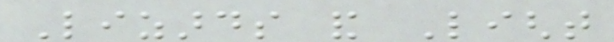Lizards and Light
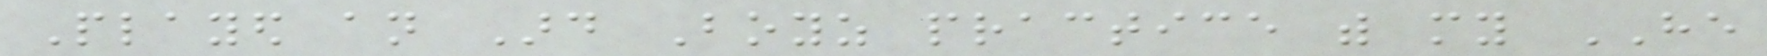Played an Ard Boyz practice with my HE
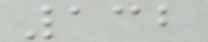132
